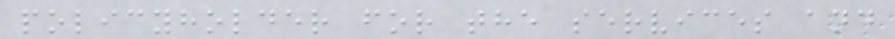policyholder for the services and
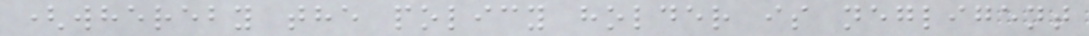(whereby the policy holder is negligent
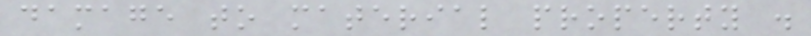damage to material property .
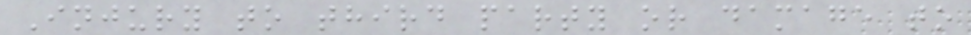Injury to third party or damage to
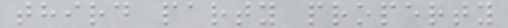third party property
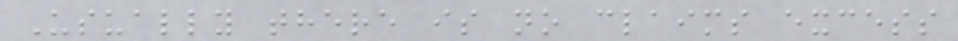Usually there is no claims excess
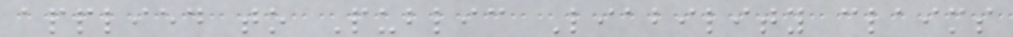applied to Public Liability claims
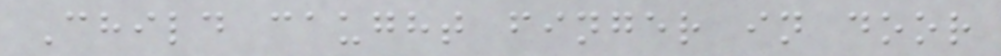Child caught finger in door
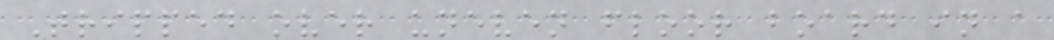Tripped over uneven floor board in a
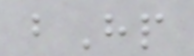bHp
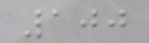100
